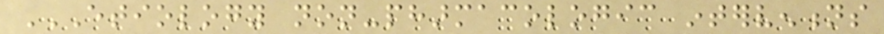ETIOLOGY NON-PHARMACOLOGIC INTERVENTIONS
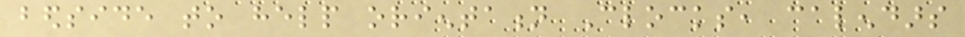bedside to help orientation Clocks, calendars
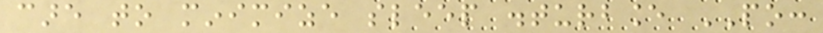care to minimize sleep disturbance PO:
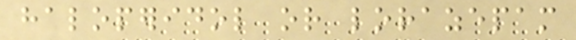haloperidol or lorazepam
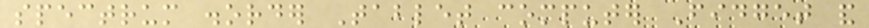spectrum disorder Tablet computer Fidget and
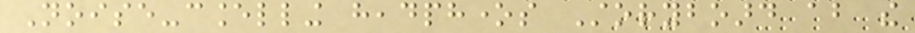Noise-cancelling headphones Storyboard about the
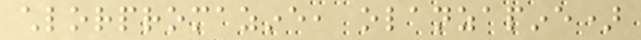chlorpromazine, olanzapine)
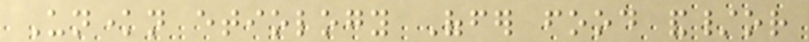Unknown etiology Offer food and/or
